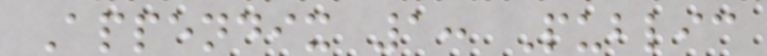Appendix 1: Public
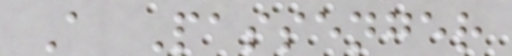A Passenger
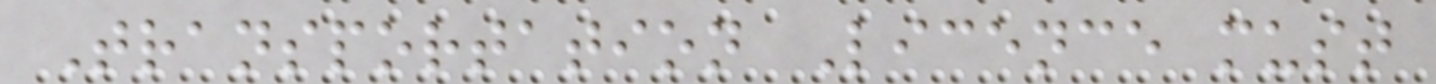Transportation Licence must
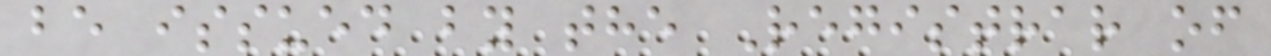be issued by the Registrar of
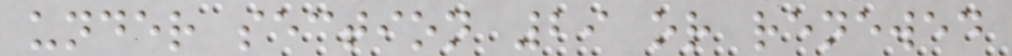under section 29 or renewed
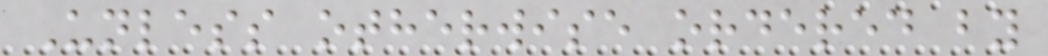Unless otherwise ordered by
